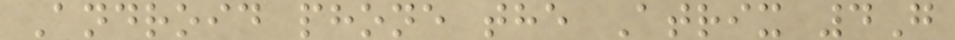Android phone the Atrix 4G
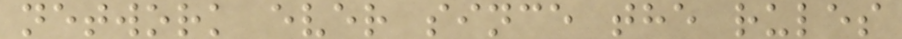network ever since the rules
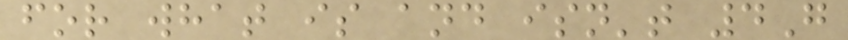for what is and isn't 4G
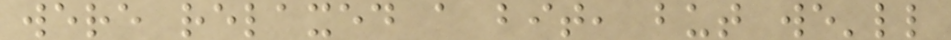were relaxed a bit, but we'll
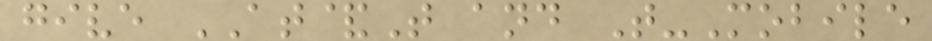give AT&T and T-Mobile
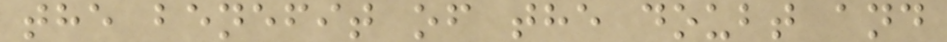the benefit of the doubt and
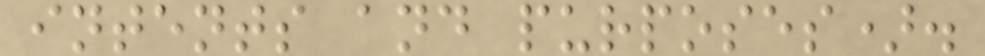intents and purposes).
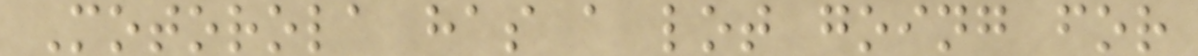Motorola has a lot going for
